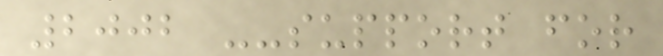2002 --support for
